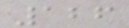126
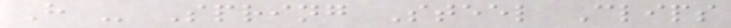H - Spring Steel Clips
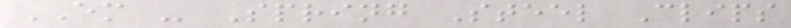EM - Spring Steel Clips
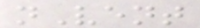nVent
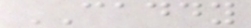CADDY
